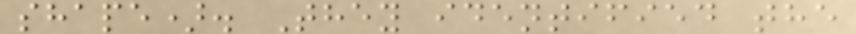shape). They identified the
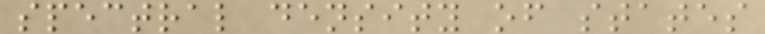spectral density of states
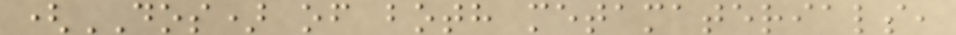(DOS) of both metamaterials,
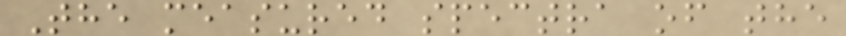The measured spectra of the
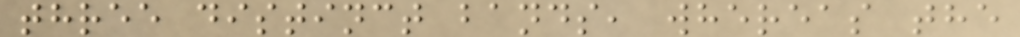three distinct bands, whereas the
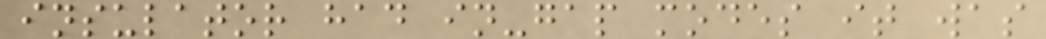insulator had in-gap modes it was
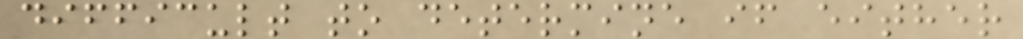difficult to determine if either
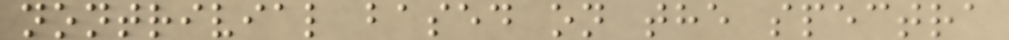nontrivial based on the spectra
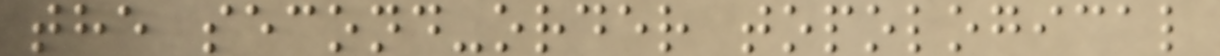the second-order topological
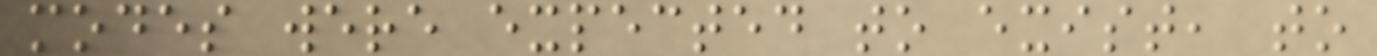modes were expected to exist, to
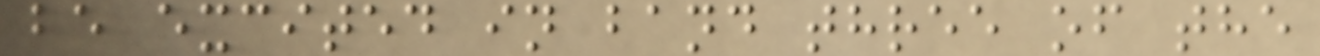be excited in band three of the
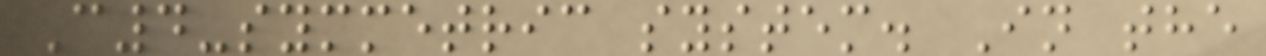C4-symmetric system. In the
